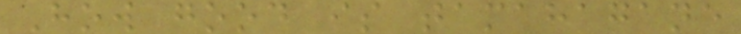How good is tamahagane
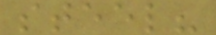steel?
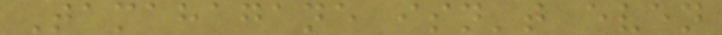Tamahagane isn't even
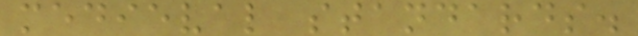medieval standards.
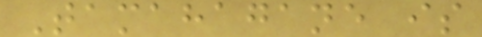Tamahagane is
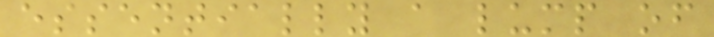essentially a lump of
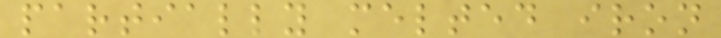partially melted iron
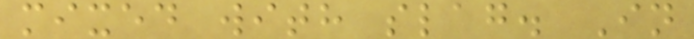mixed with slag. In
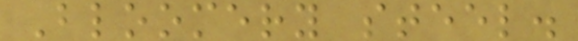Bloomery steel.
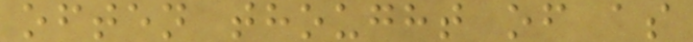often thought of as
